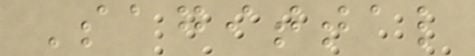Sagittal
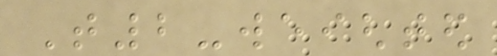T2-weighted
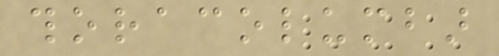thoracolumbar
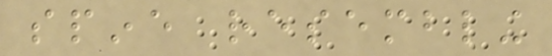spine resembling
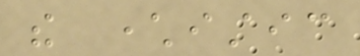the characteristic
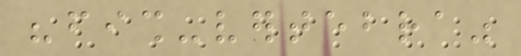"fish-vertebra"
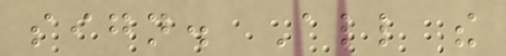sign. All the
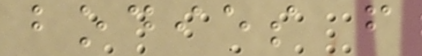bodies from
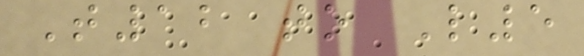T12 to L5
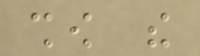show the
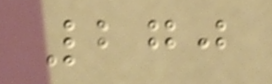270
